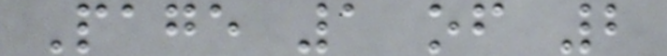Page 1 of 2
